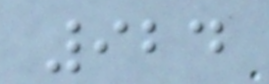924
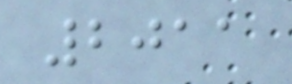2011
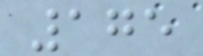175
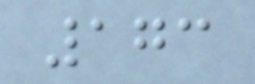173
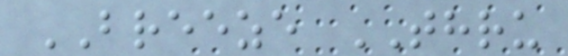BREEZE THRU
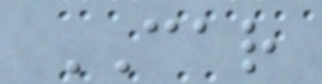CAR
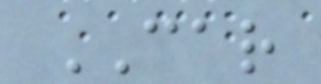CAR
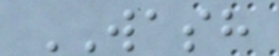WASH
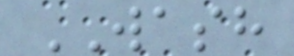WASH
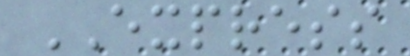EXPRESS
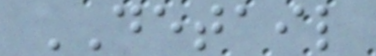DETAIL
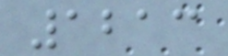1213
